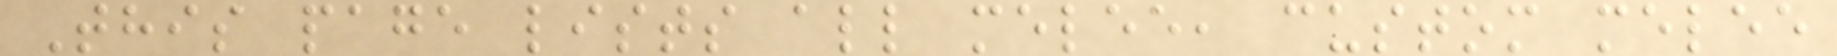This page lists all melee, custom melee
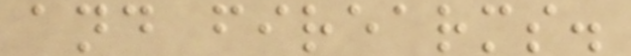and firearms.
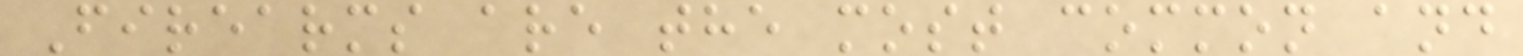Firearms are the most common and
